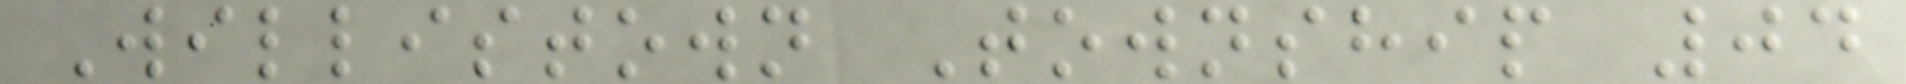Willistown Township 04
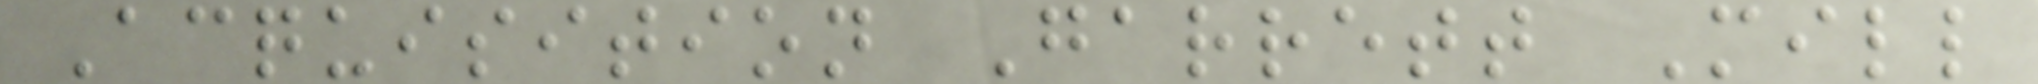Acquisition Garrett Mill
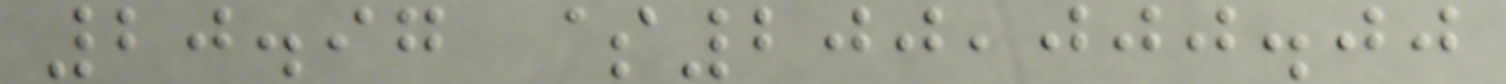20.97 $200,000.00
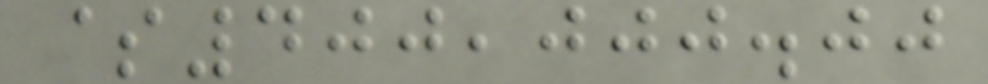$400,000.00
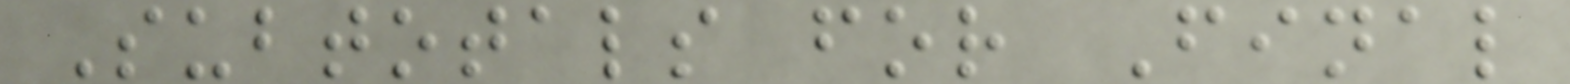Subtotals for Final
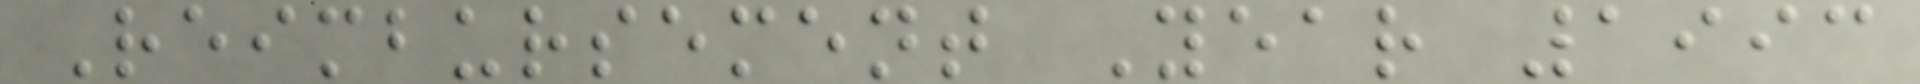Reimbursement Year 1993
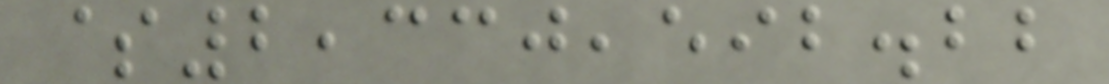$2,330,592.22
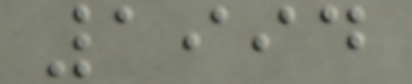1994
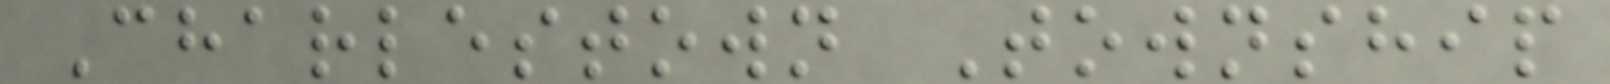Charlestown Township
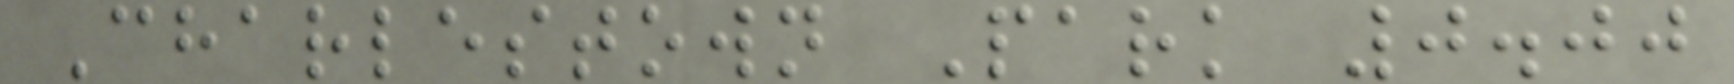Charlestown Park 0.00
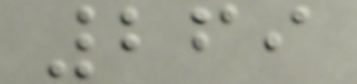269
